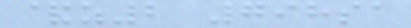&z2 798sa
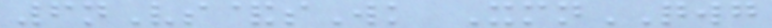6nVs&sWk XmnQWG
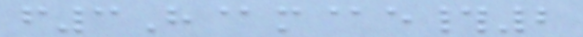f3H@m@e#2
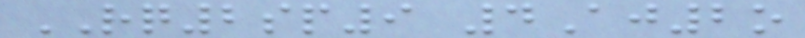RQ2sp9 4Aj2o
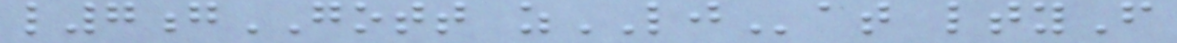l7gGOTT zLJat ltyF
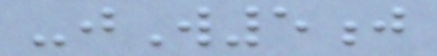-jW5j
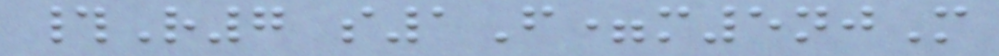#R7 s1F=m5njM
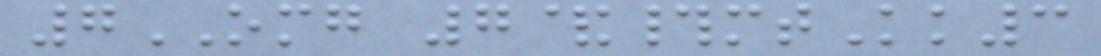7OMG 7&#mtKk3
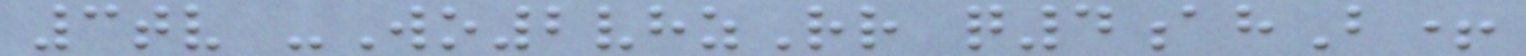3tv -Wo2vhzRr q4ahB+
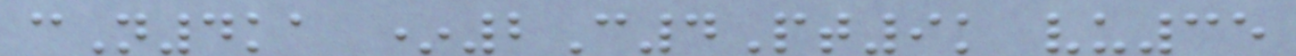cN4ka *2C4Pt9k vu35
